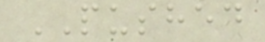PUSHED
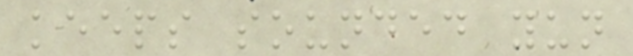keeps sounded yun
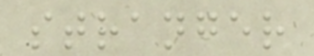stranger
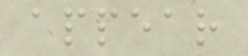appear
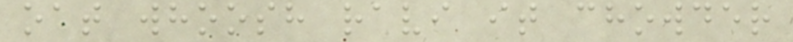oat whoosh ravi it chowder
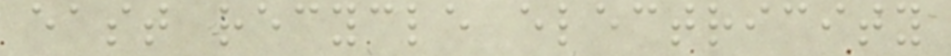east recycle electricity
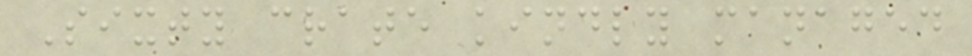Sixty crate kindly managed
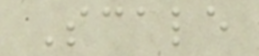Scale
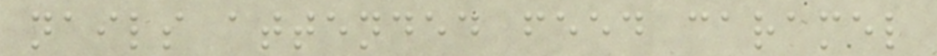nails attended feed caramel
